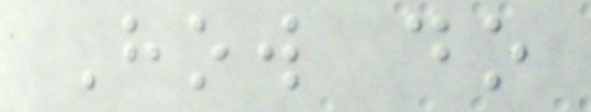How do
